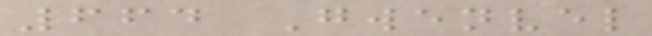664 Gwenvel
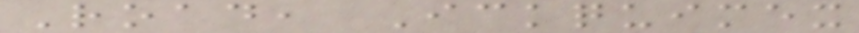Road, Ickquimex
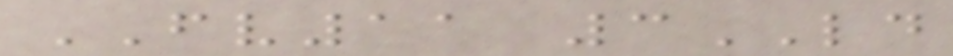FV11 3LD
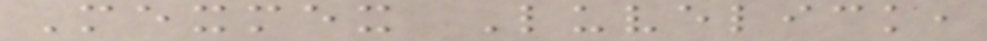Mexmex Luvelick,
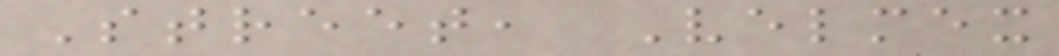Street, Velmex
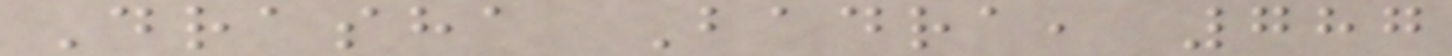Drasha Badra, 787
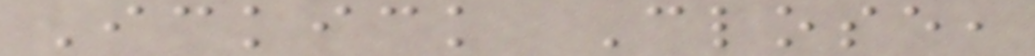Ickick Close,
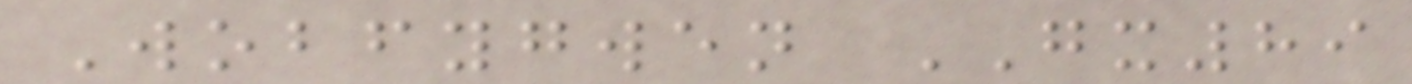Wobfygwen GX89
